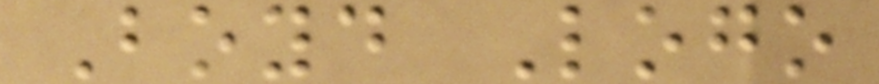Boyd Logo
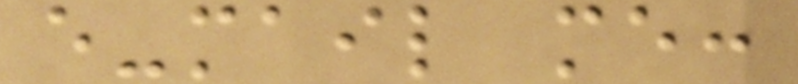e-mail me:
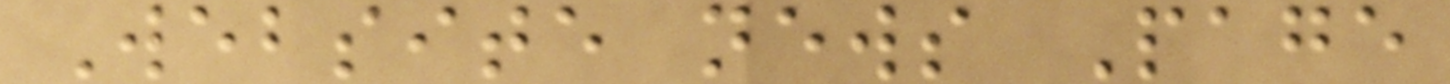Website news Page
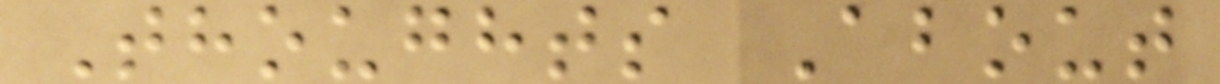Thoughts About
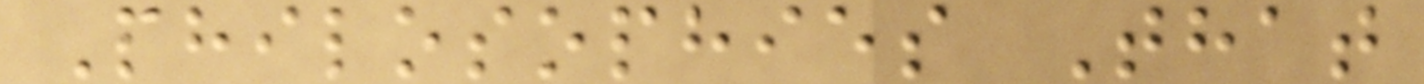Philosophies That
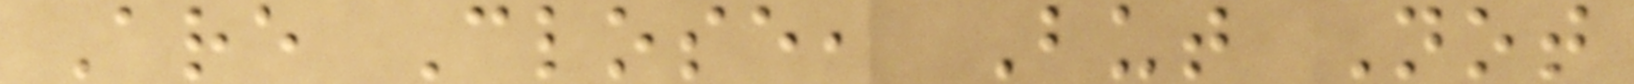Are Close, But Not
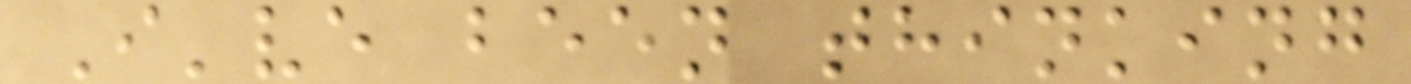I've been thinking
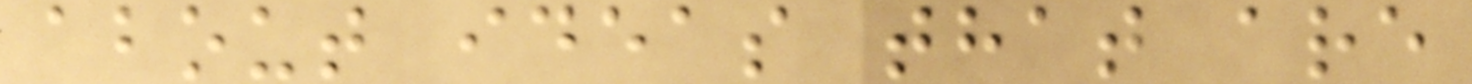about ideas that are
